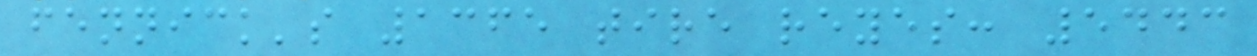fennick's 1365 tire reyes: 5443
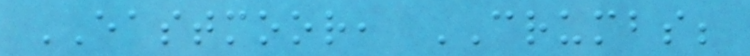EASTMOOR, CRUMBS;
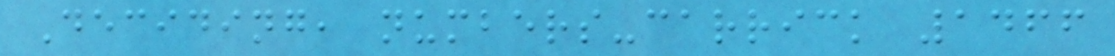Deciding, numbers-carrick 1466
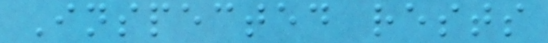Inspected rests
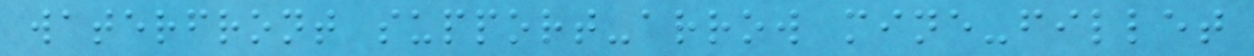waterfront support-arrow mine-fillet
